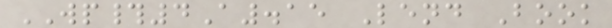WP#4A.15 Lend Book
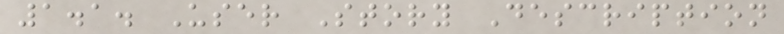1.1. User Story Description
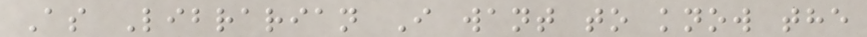As Librarian I want to know the
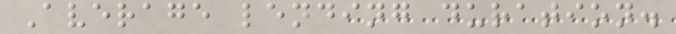Average lending duration.
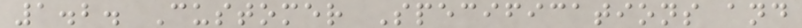1.2. Customer Specifications and
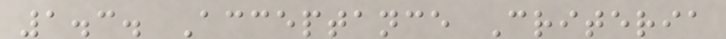1.3. Acceptance Criteria
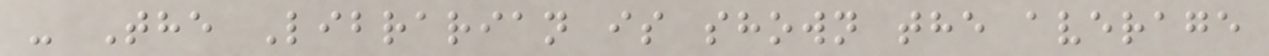- The Librarian is shown the average
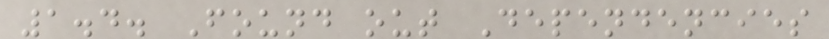1.4. Found out Dependencies
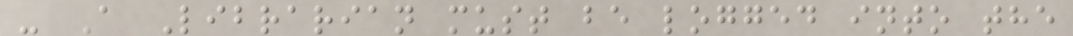- A Librarian must be logged into the
